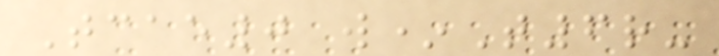Tcae0 w*T6r-
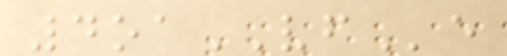4oaVFe
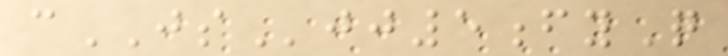cJSjj5fyQ
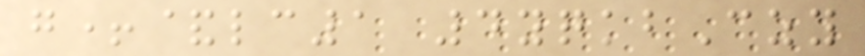g+&lc1 4yqkbCzy
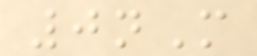0nM
